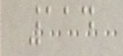114
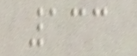133
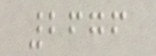2676
